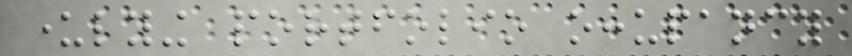underlying portfolio occupancy
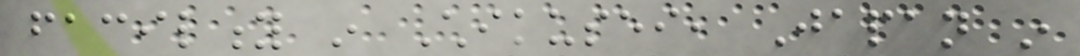facility in Chikusei, Japan in
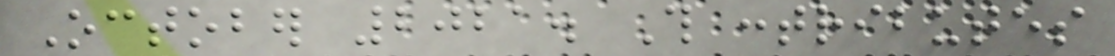October 2021. This contributes
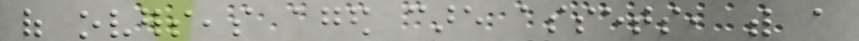of overseas aged care assets, with a
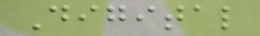Digital
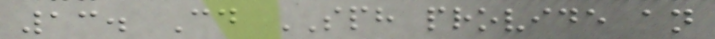13. Could SPH provide an
